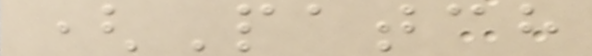(Patch
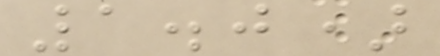1.0)
